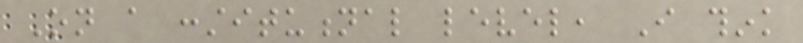On a constitutional level, I think
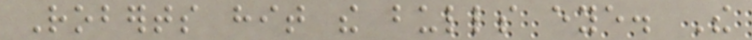Roberts hit the bulls eye. The
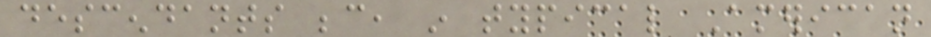descendants because, in typical American
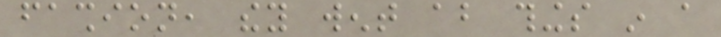fashion, they went about things in a
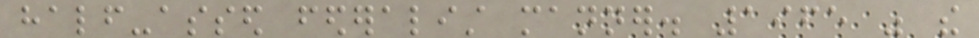half-assed federalist manner. 1965 was the
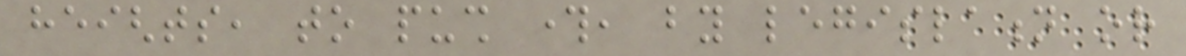heights, to push through, by legislation or
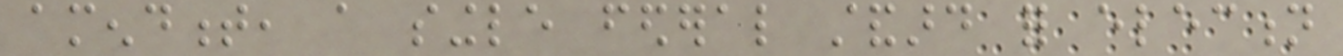amendment, a single federal standard for election
